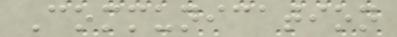Communication
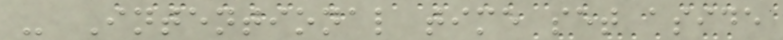- Intentional time set aside
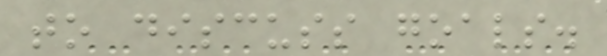to discuss goals.
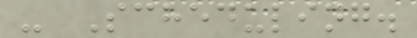- Scheduling.
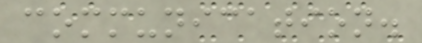communication.
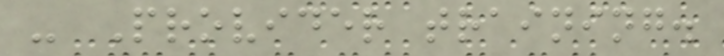- Provider training.
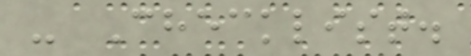- Checklist.
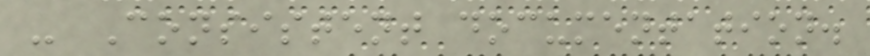- Consistent documentation.
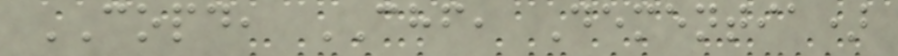COPD, CHF, Dementia)
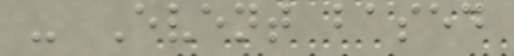- Event based
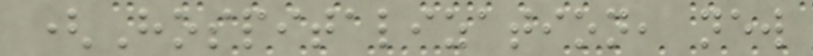(Hospitalization, new
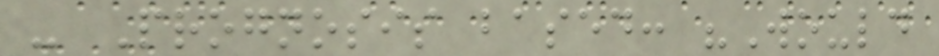- Prognosis based: "Would
